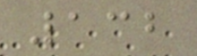132
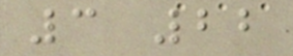3 22
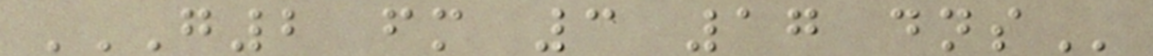G2 FM 3 17 DNS
